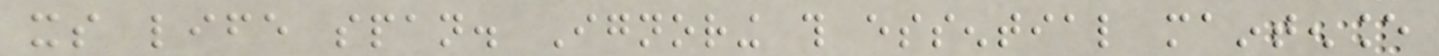its life span. Ignoring this essential maintenance
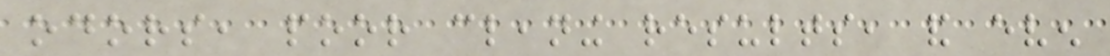odors, poor cleaning results, and even
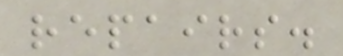repairs.
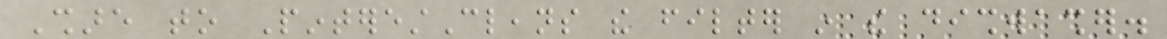Share to PinterestCleans the filter in the dishwasher.
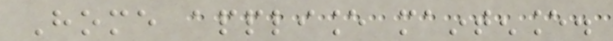Home appliance maintenance.
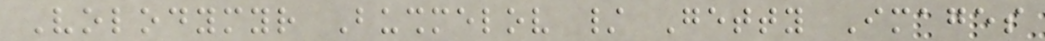Volodymyr Bushmelov / Getty Images
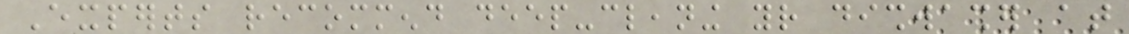Experts recommend deep-cleaning your dishwasher at
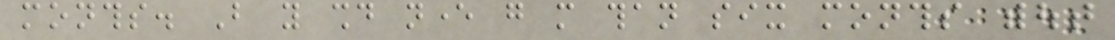months. But you should never go more than six months without
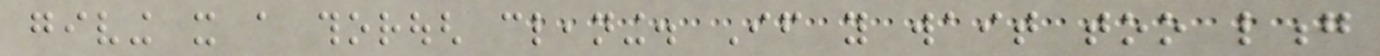giving it a thorough cleaning. If you wait too long
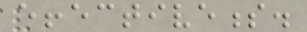effectiveness.
